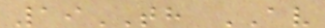19TH AV
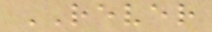REVER
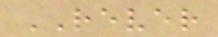REVER
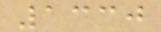1330
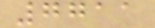7711
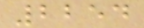2254
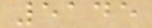5145
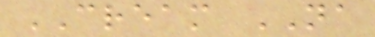CREAM NA
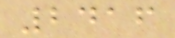2416
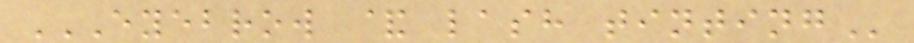EYEBROW & LASH TINTING
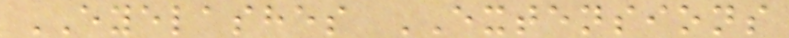EYELASHES EXTENSIONS
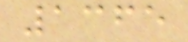1365
